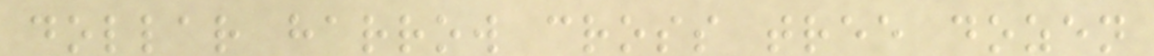dollar harrow cross tree dozen
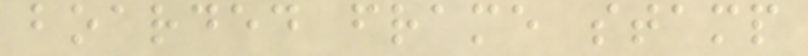boarded frame stamp
